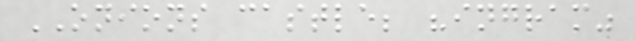ONIONS castle; "ingram"
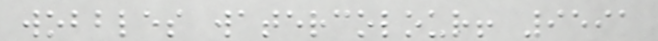wobbles watercolour! 9591
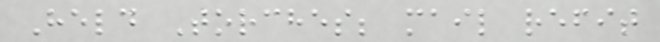Held Torches; mail refit
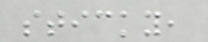sticky,
